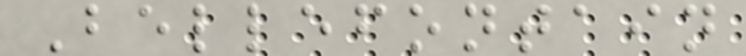Bellefontain
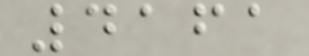4161
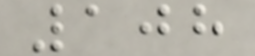108
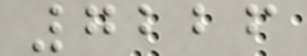7226
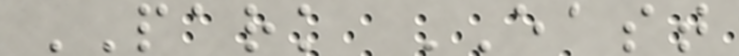PARK EAST
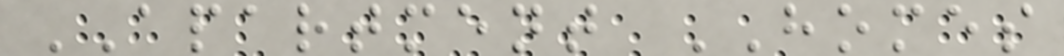APARTMENT HOMES
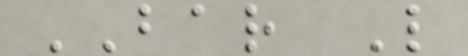BAR L
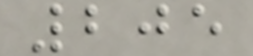205
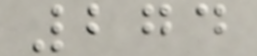274
